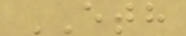ETH
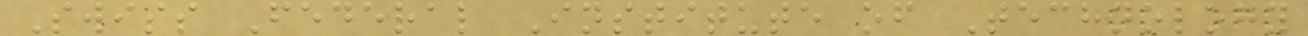Swiss Federal Institute of Technology
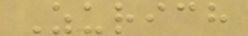Zurich
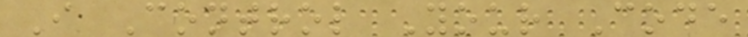I Control Your Code
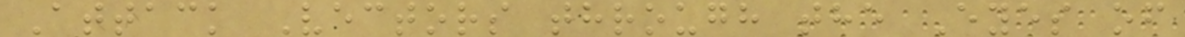Attack Vectors through the Eyes of
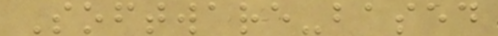Software-based
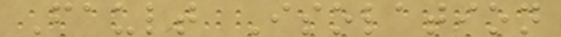Fault Isolation
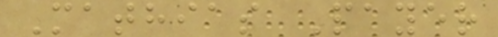Mathias Payer
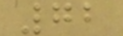72
